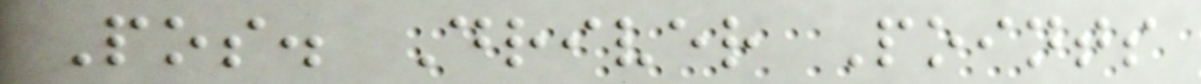Pos. Driver Points
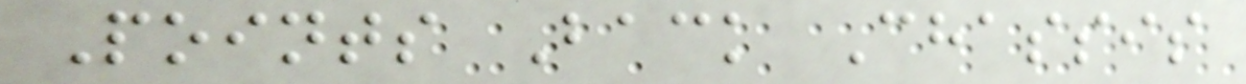Points Back Chassis
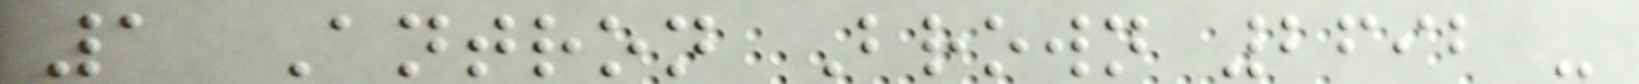1 Antron Brown 2692 -
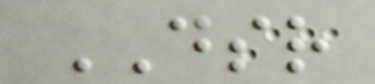DSR
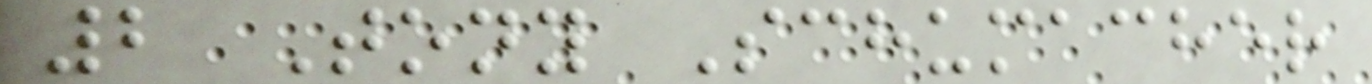2 Tony Schumacher
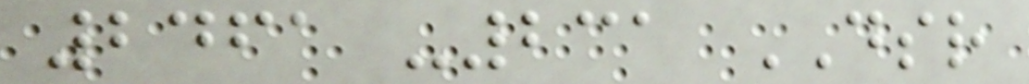2461 -231 DSR
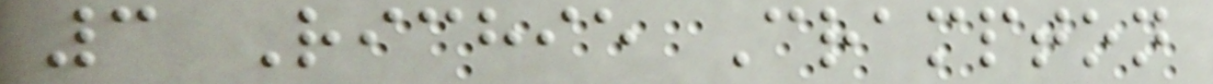3 Richie Crampton
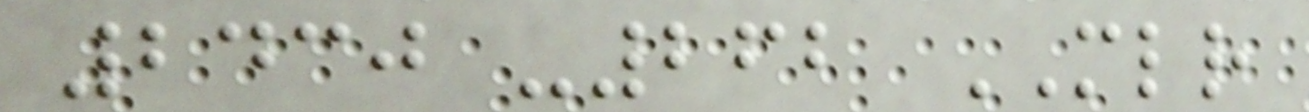2430 -262 MLR
